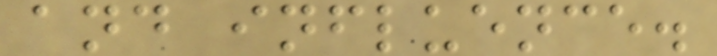and influence.
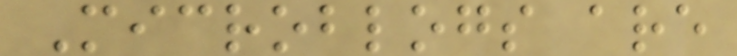Microblogs are
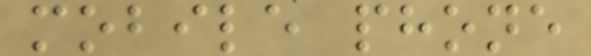mobile phone
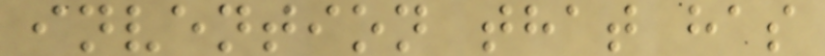invention that has
